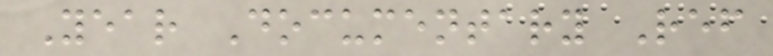Year Documentary Ref
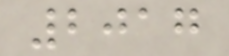2017
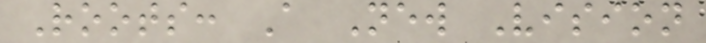Roots: A New Vision
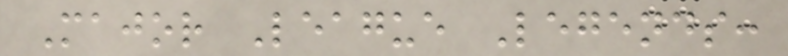Major League Legends:
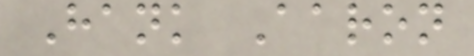Hank Aaron
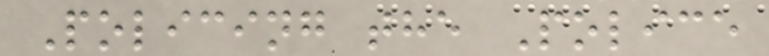Policing the Police
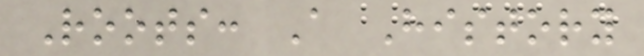Roots: A History
